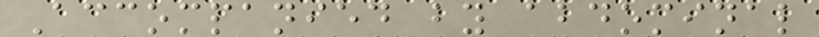Accompanied by abdominal
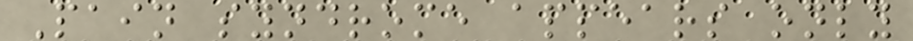Pain syndrome appears only
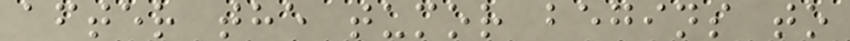after the tumor begins to
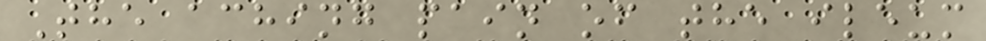The aching pain of the ileum
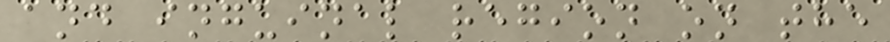and inguinal region on the
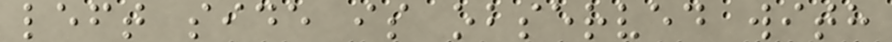left side is observed with
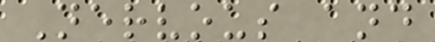Nervous and
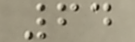64
